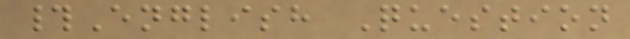#English Question
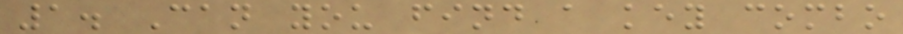1. Can you find a key combo
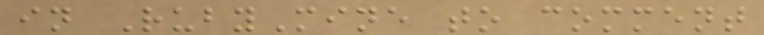in RubyMine to comment
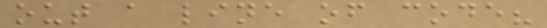out a line of code?
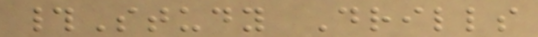#Study Drills
